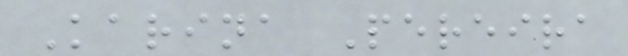Karina Pereira
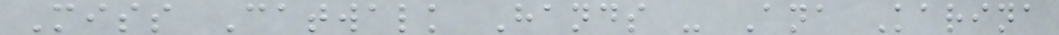Miss Catwalk Hands - Ana Karina
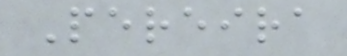Pereira
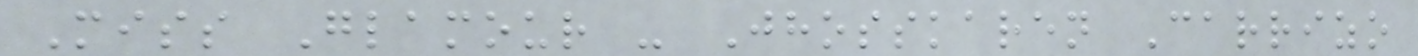Miss Glamour - Jhosskaren Carrizo
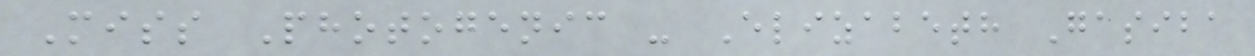Miss Photogenic - Elizabeth Gasiba
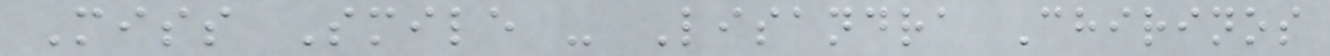Miss Smile - Lisandra Chirinos
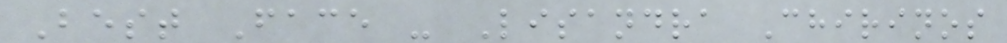Best Face - Lisandra Chirinos
